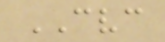CVC
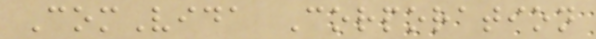ComVida Corporation
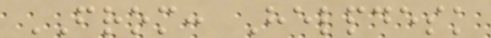FROM: Helpdesk
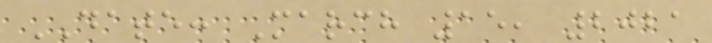DATE: March 15, 2021
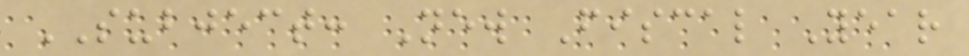SUBJECT: New Fiscal Year
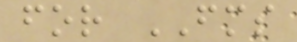for FMS
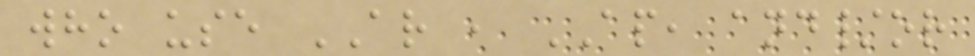who use AR , AP, and/or
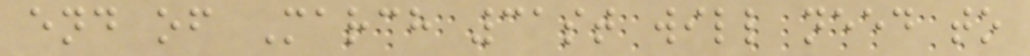end of March 31st will need to
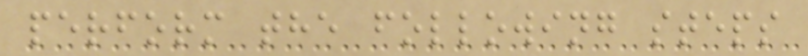perform the following steps
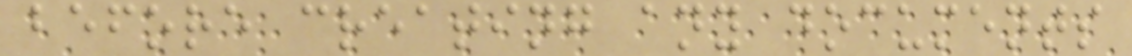before creating any documents
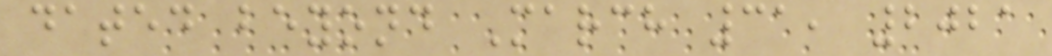dated beyond March 31, 2021
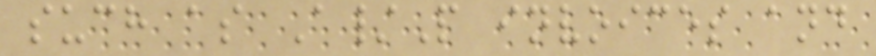such as A/P invoices and
